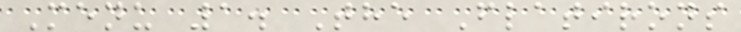Menu 1. The Flatirons
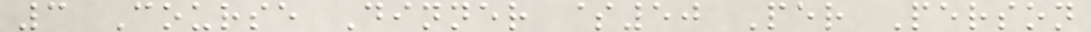3 Course Dinner $50 Per Person
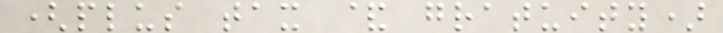(plus tax & gratuity)
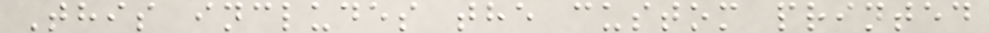This includes the custom printed
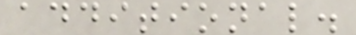additional.
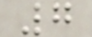7
